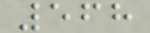568
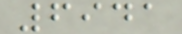6941
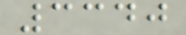3340
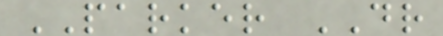PARKER DR
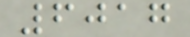6017
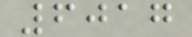6017
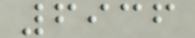6936
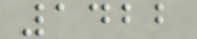1422
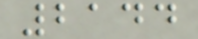2144
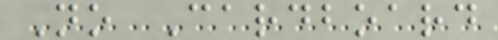No Cardboard
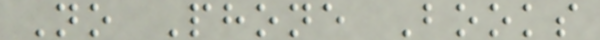No Phone Books
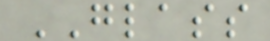GLASS
